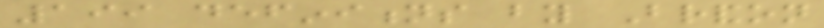199 definitions by Brandon
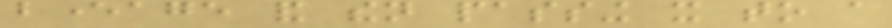beverage and then passing it to a
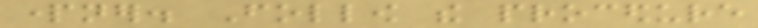partner. Follow the procedure
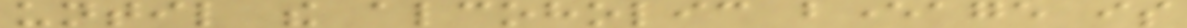until the alcoholic beverage is
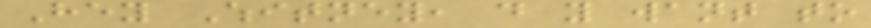Hey Whitney, do you want to
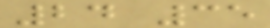24 35
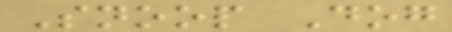Snoop Dog
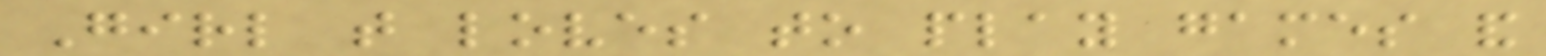Girl that loves to play games and
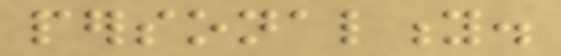personality.
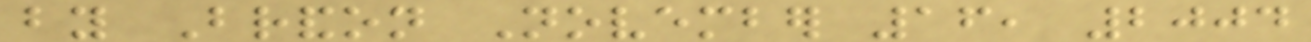by Brandon November 16, 2004
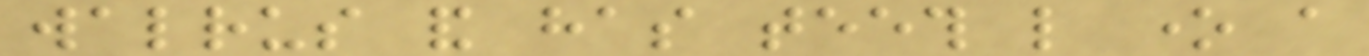walrus and has teeth like one a
